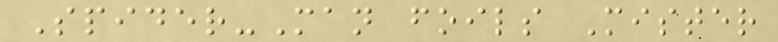Spider-Man foils Mister
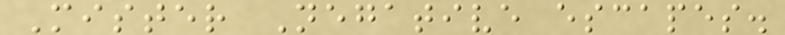Mister Negative escapes.
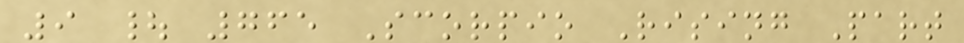9 | 765 Scorpio Rising Part
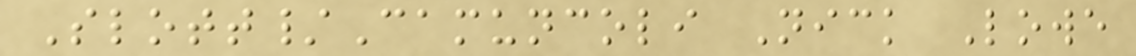Slott/Camuncoli Nick Lowe
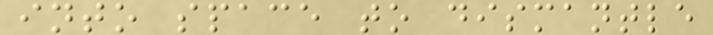into space to dismantle
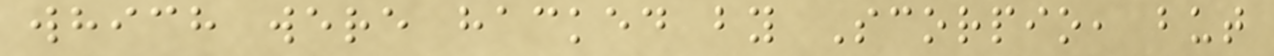which were hacked by Scorpio, but
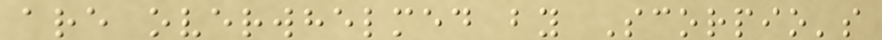are overwhelmed by Scorpio's
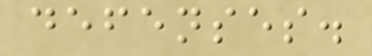defenses.
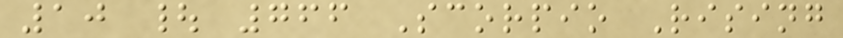10 | 766 Scorpio Rising
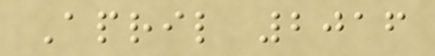April 2016
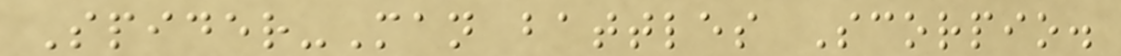Spider-Man battles Scorpio.
